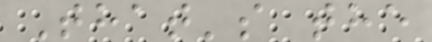That's the
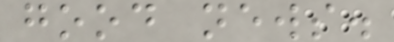good news.
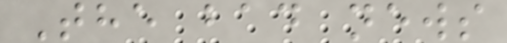The bad news
